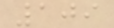109
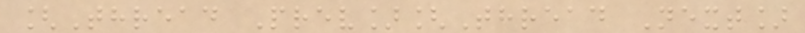[Thread Prev][Thread Next]
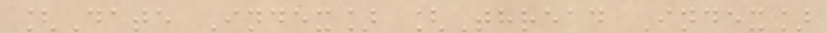[Date Index] [Thread Index]
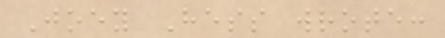Joey Hess wrote:
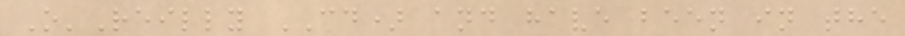O'Reilly CD) and have been in the
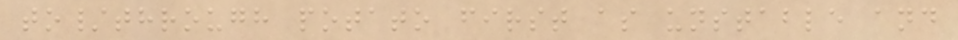to/through potato first as unstable and
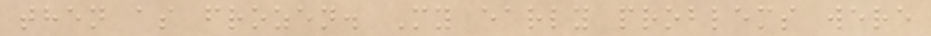then as frozen. My early problems were
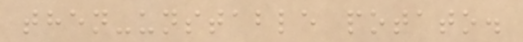then-unstable potato.
